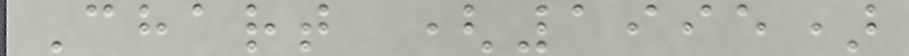Chart (1995)
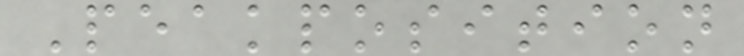Peakposition
